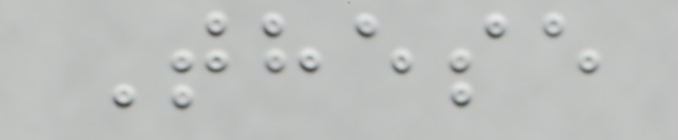These
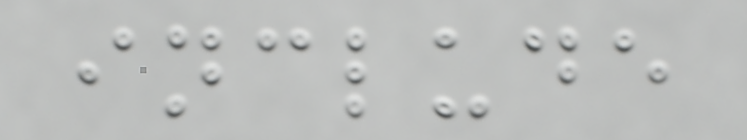include
